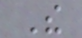The
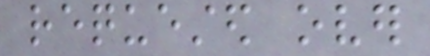requested over
